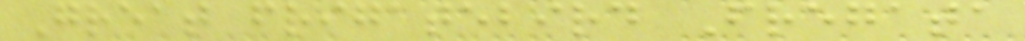Great frigatebird Fregata
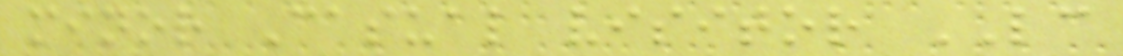minor Casual visitor LC
